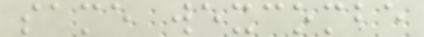same wexcombe
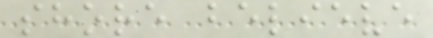shore believe
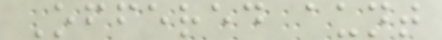Offered aunt
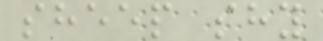sheep shy
